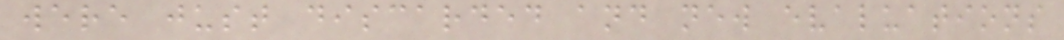were just discarded and new evaluations
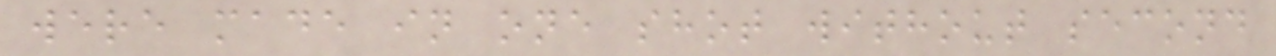were made in one shot without second
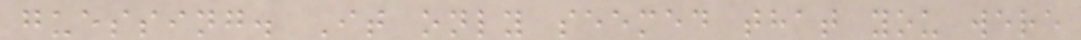guessing. It only seemed that you were
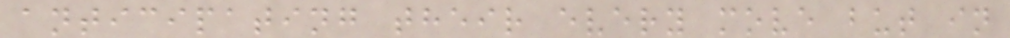anticipating their every move but in
